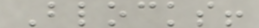Blocks!
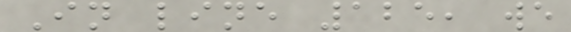In line 125, we
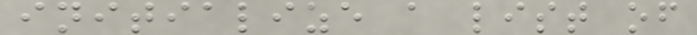initialize a list of
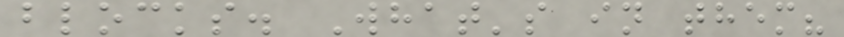blocks. What's in them?
